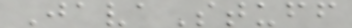JavaStuff
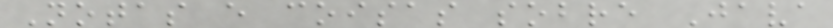Notas e coisas sobre Java
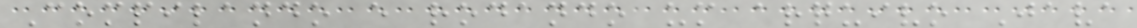Compilando e rodando um arquivo Java
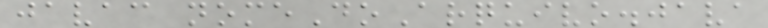javac nomeDoArquivo.java
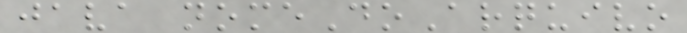java nomeDoArquivo
